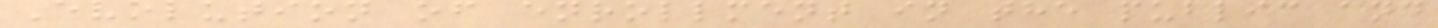Evolution of enrollment in the public and
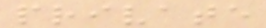private
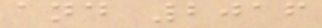and 2016
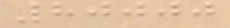80000
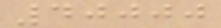40000
